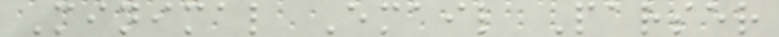Minimal Email Parser
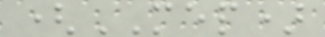(MEP)
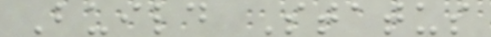Build Status
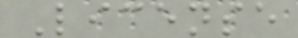License
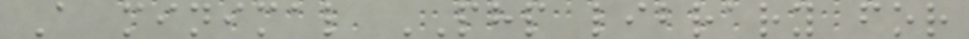A minimal PHP library for
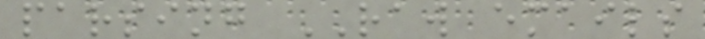parsing RAW emails
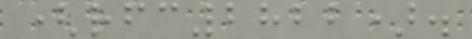(rfc2822).
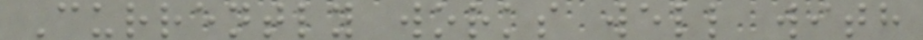Currently works well with
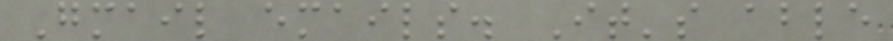Gmail emails. It's able
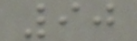90
